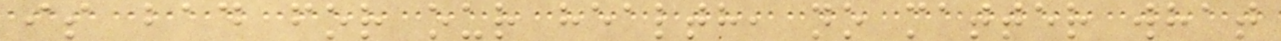is bad for our health, no matter what
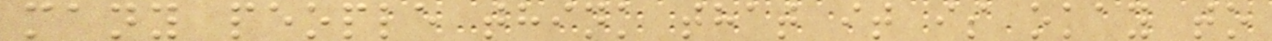many people think that it is okay to
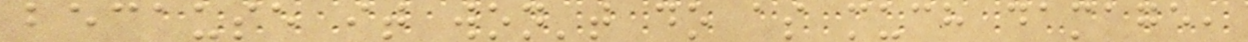because it won't do as much damage,
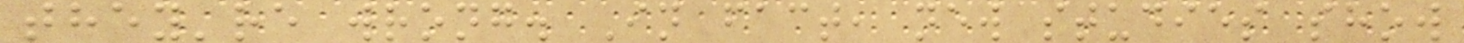they're wrong. In fact, new studies show
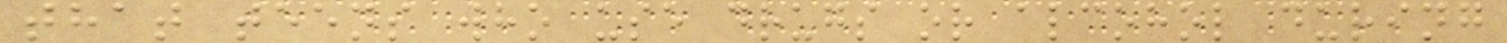that teens who use drugs or alcohol during
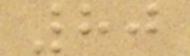80
